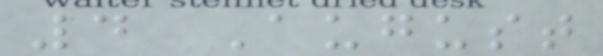4 August
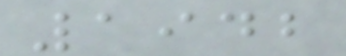1942
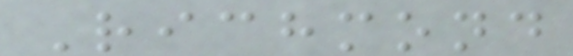Richmond
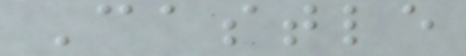Castle
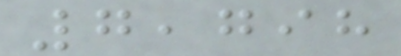7,798
